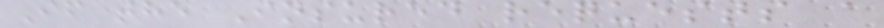If the Insured requests a
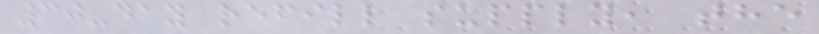30-day refill supply, the
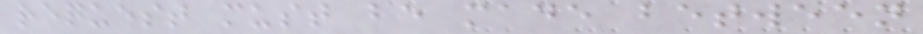request must be made between
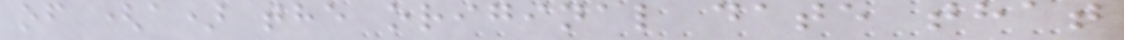of (a) the original date that
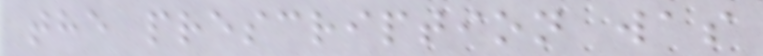the prescription was
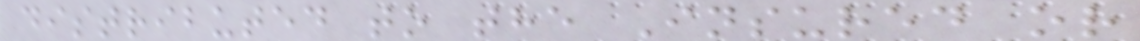distributed to the Insured or
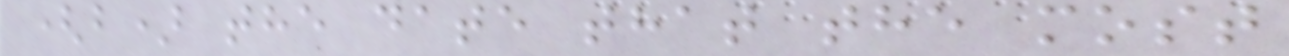(b) the date that the most
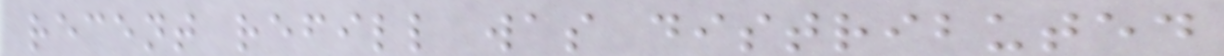recent refill was distributed
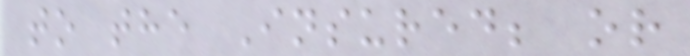to the Insured; or
